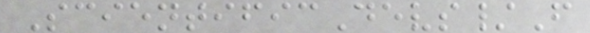ScientificDevs/F
